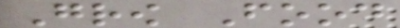Grow Food
